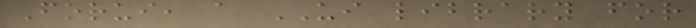Forui, a UI library for
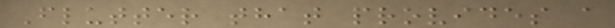Flutter that provides a
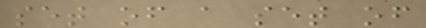set of a set of
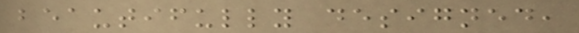beautifully designed,
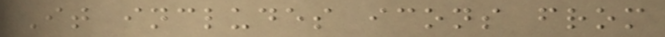It includes icons from
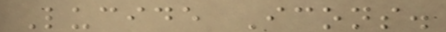Lucide Icons.
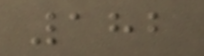182
